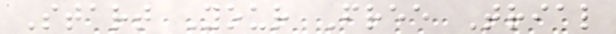Start Your Free Trial
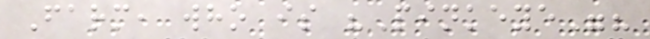Farm, who is "Pinkeye"?
